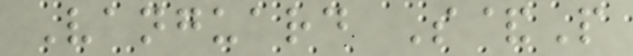Vanguard S&P
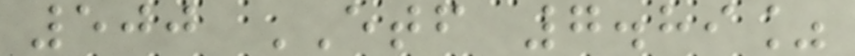500 ETF 7.89%
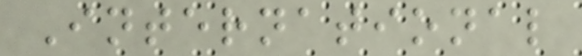International
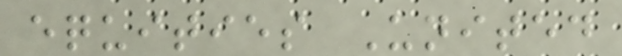equities United
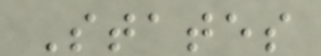States
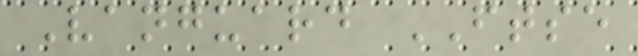Vanguard FTSE
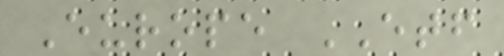Europe ETF
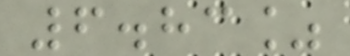6.83%
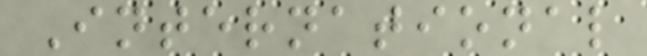International
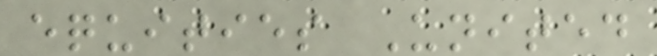equities United
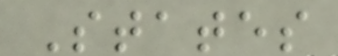States
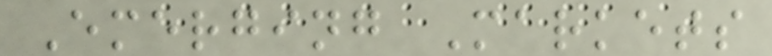Emerging Markets
